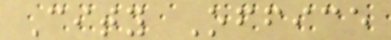City Office
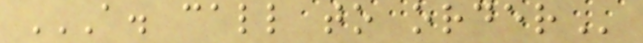A. CALL TO ORDER
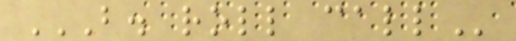B. ROLL CALL
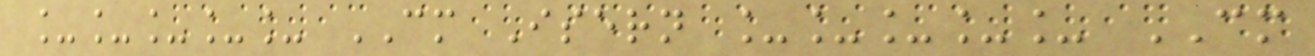_____ CM Isern _____ CM
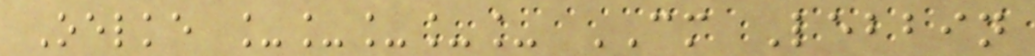Oelke _____ CM Lebbin
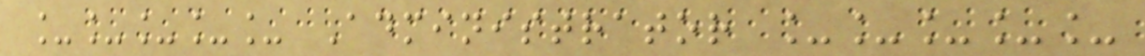_____ Administrator _____
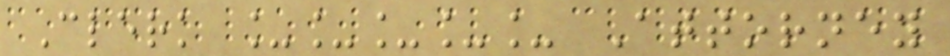Clerk _____ Attorney
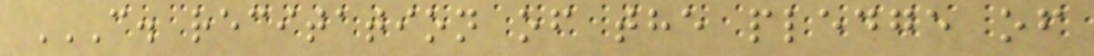C. RECITATION OF THE PLEDGE OF
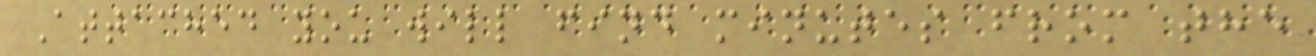Attached you will find minutes from the
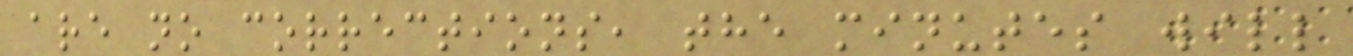are no corrections, the minutes will
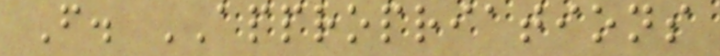F. APPROPRIATIONS
